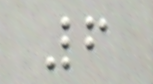6
